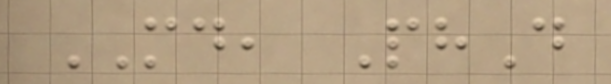MD, PhD
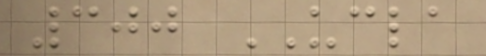300 UCLA
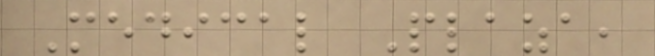Medical Plaza,
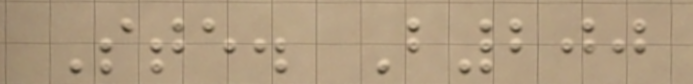Ste. B200
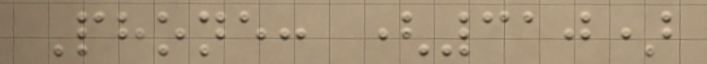Phone: (310)
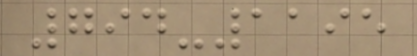794-1195
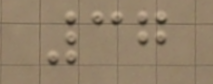37
